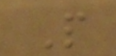P
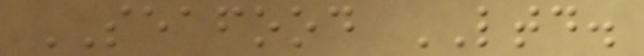SEAFOOD LTD.
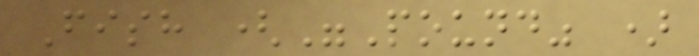Fish ("Pound" )
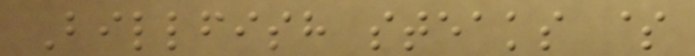Billfish steaks $
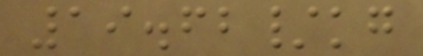19.62/kg
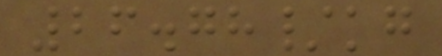26.78/kg
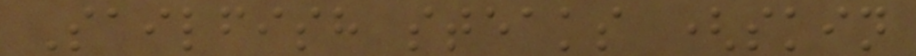Sailfish steaks (skin
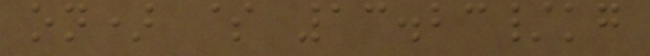on) $ 13.23/kg
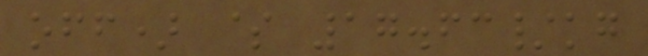off) $ 17.63/kg
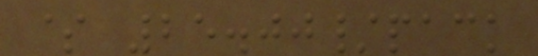$ 25.00/pack
